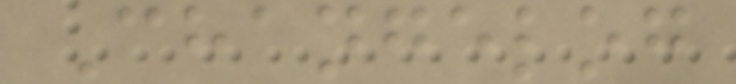Changelog
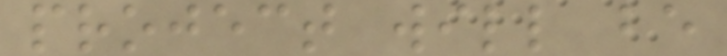project will be
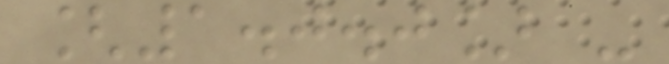[1.0.0] -
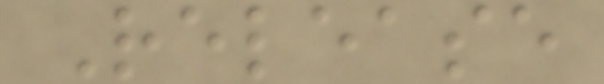Release
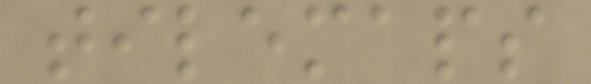tilemaps
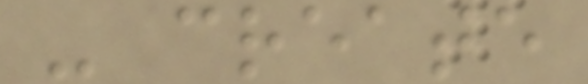- create
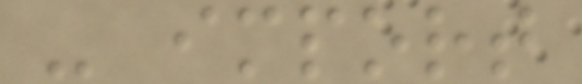- import
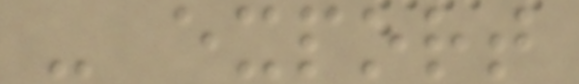- export
